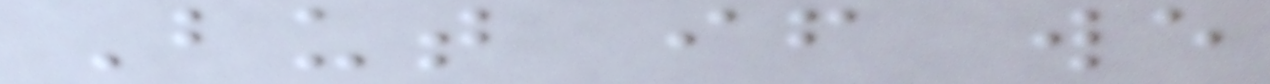But if we
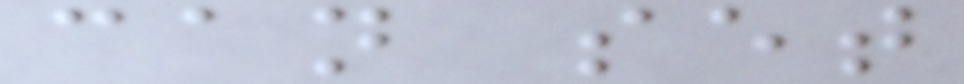can set
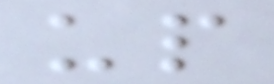up
